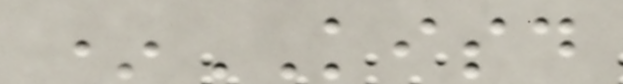*KISD
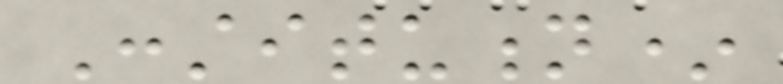Constitution*
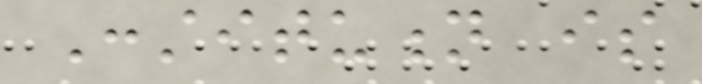Constitution is
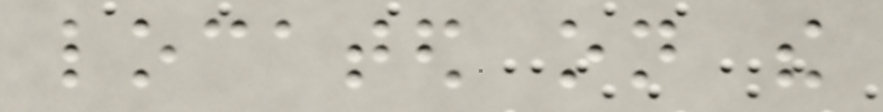located on the
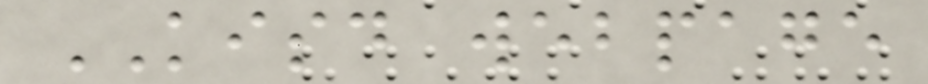KISD webpage
